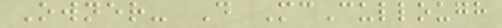Owner- D McCullough
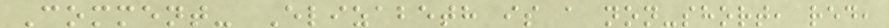Comment- Elizabeth is a non-short, red,
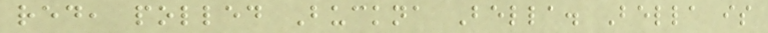red, polled Buckna Bella. Bella is
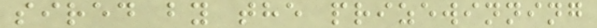sired by the prizewinning
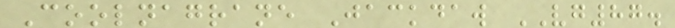Coolnagrane Jackdaw VG87.
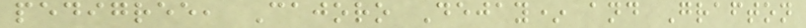pedigree, Cajoro Dejay* and Grafton
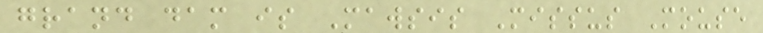grand dam is Mawsis Missus Mouse
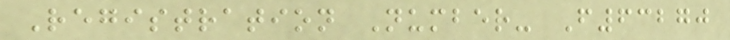Registration Number- F63270
